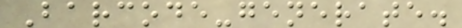Barcode-generate.
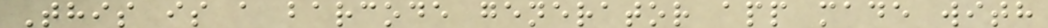This is a barcode generator app made with
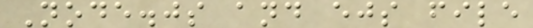Node.js and ejs file
